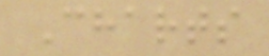Charts
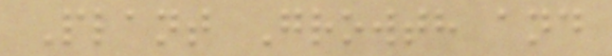Plant Growth and
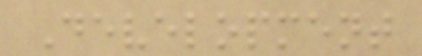Development
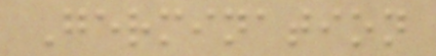Germination
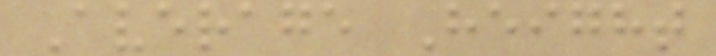Average Height
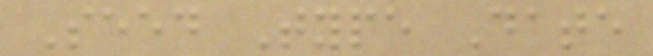Seed Type Date
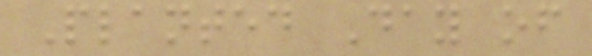Planted Day of
